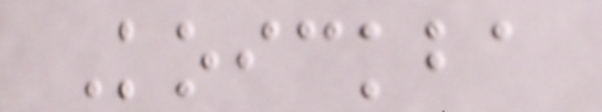Koickba
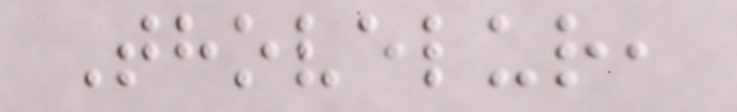Thovelur,
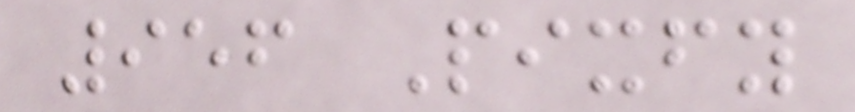956 Pixfy
